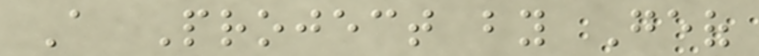A Project by Geof
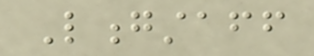Longstaff
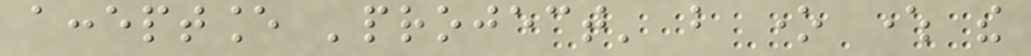acceptance 'project' but one where the
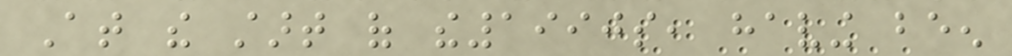At the start of the1990s, having been
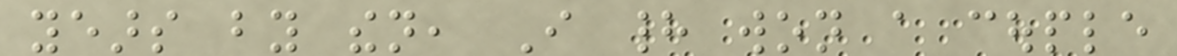years by then, I had won a couple
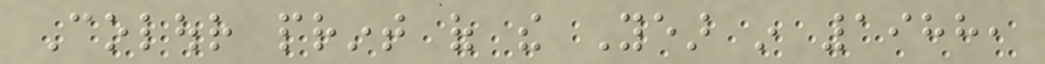Colour print of the Year in 1988,
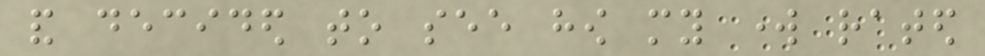and decided to see how my work rated
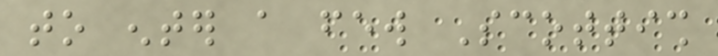to enter a few Scottish
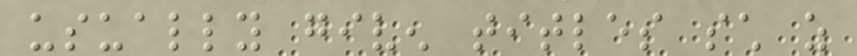usually given titles such as
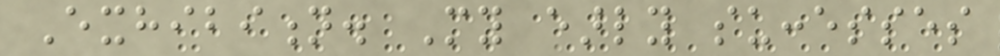Exhibition. My early successes
